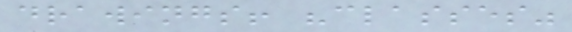drawings! "classes"
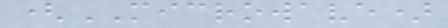(MICROWAVE)
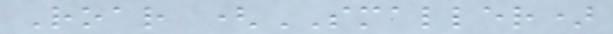Roar (SMALLER)
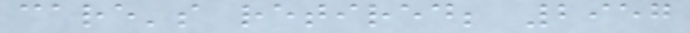care's retired; 2957
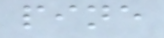pine
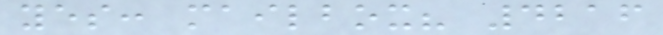yes: mailbox? 4216
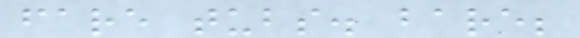fare tubs. bare;
